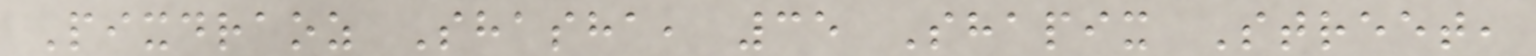Pixdraoz Shasha, 35 Shapix Street,
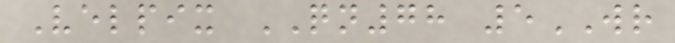Velpix QN78 5WR
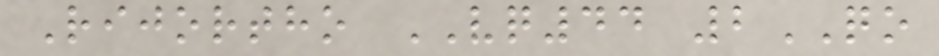Rijortho VQ44 2QO
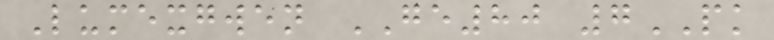Lumexgwen GE80 7PK
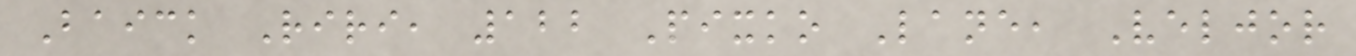Baick Riri, 122 Pixko Lane, Veljor
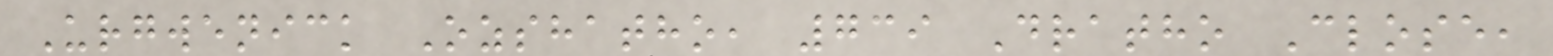Urgwenick Ozshatho, 739 Dratho Close,
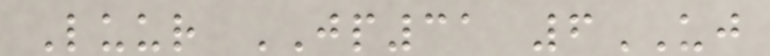Luur JP31 6UJ
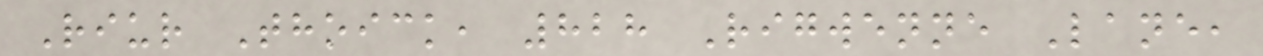Riur Thoick, 828 Rigwenne Lane,
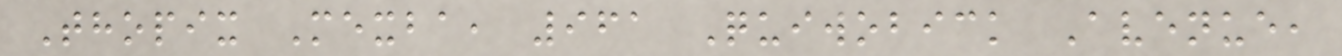Thopix Mexba, 961 Quiwobick Avenue,
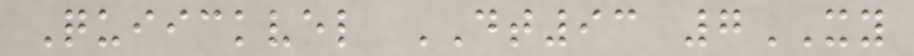Quiickvel DT93 7XY
